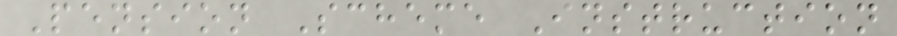Pension Scheme Instruction
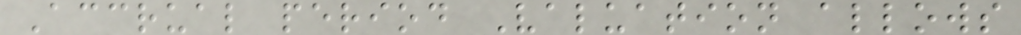Accrual period Valuation allows
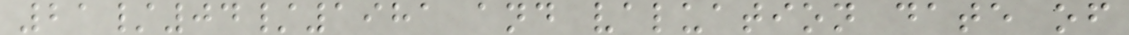21/04/1981 and valuation date of
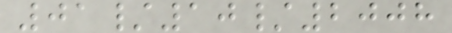01/10/2008
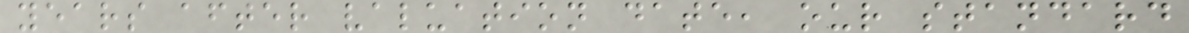years after valuation date, our standard
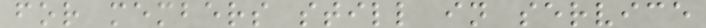for members still in service
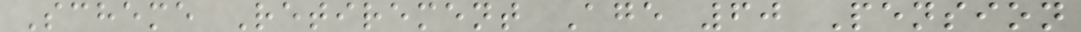Scheme Retirement Age 60 Pension
